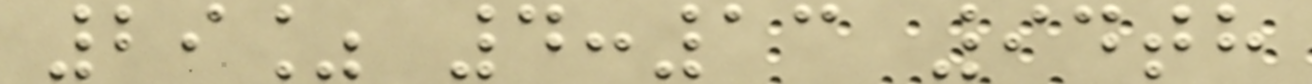29% 4:13 94th
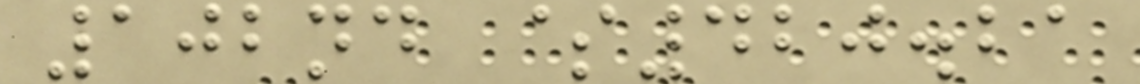102nd $420.21
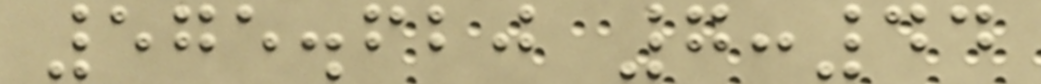575.620 7:44
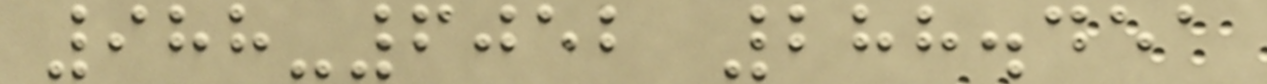988-6052 288.451
